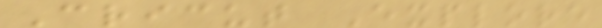Cricut Explore
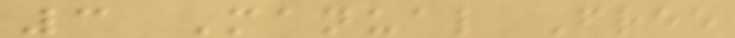3 Manual Free
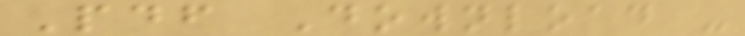Pdf Download -
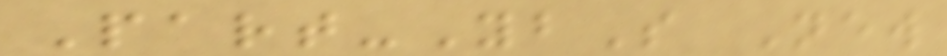Part-YbS New
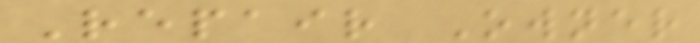Repair Owner
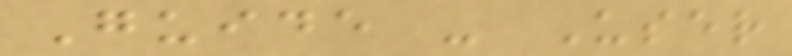Guide - User
